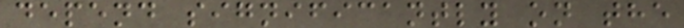depend significantly on the
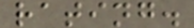rating.
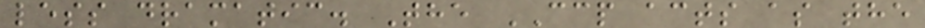less dramatic. The CCP acts as the
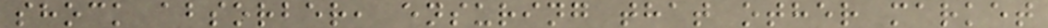shock absorber, ensuring that other market
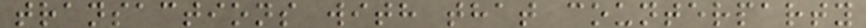transactions with that counterparty
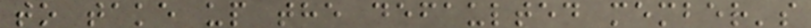to take up the defaulted member's
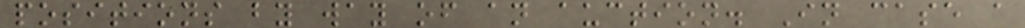positions by way of an auction. In case a
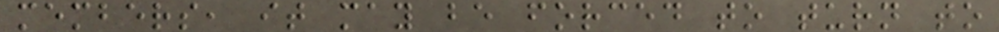members, it may be forced to turn to
